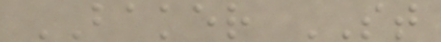BAKER ST
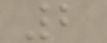2
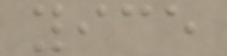yice
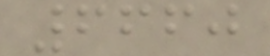6660
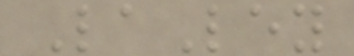LaLey
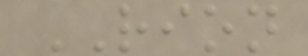RION
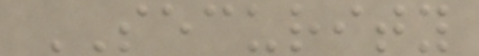SECURITY
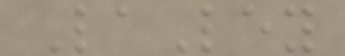LaLey
